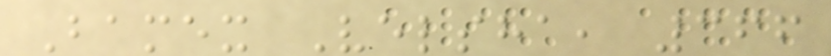Bamex Velsha, 366
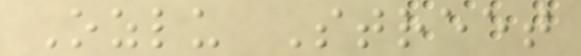Ozlu Street
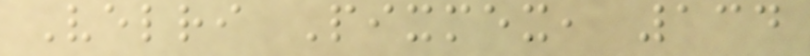Velri Pixmex, 134
